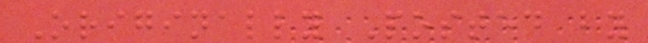Originally Posted by
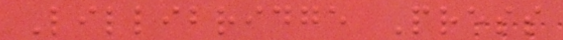Lillibridge Press
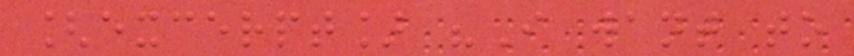[excerpt] "I want to
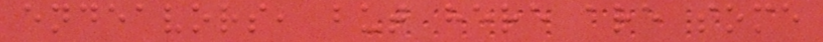endeavors, but here are some
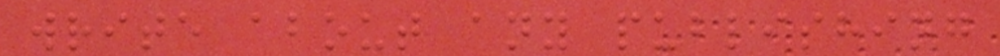write about any publishing
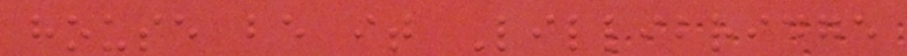house be it Lillibridge
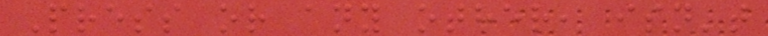Press or any other, isn't
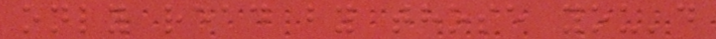only read by those you'd
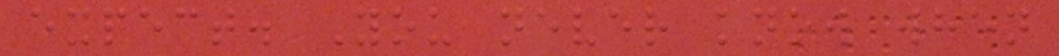expect. You never know when
